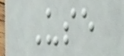Use
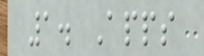1. Apps
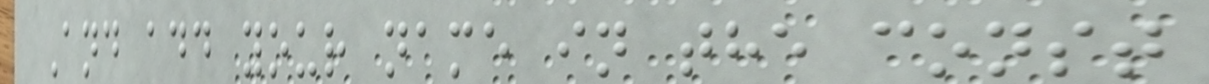And add your name in the const
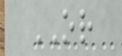OR
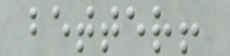better!
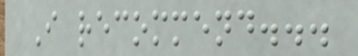I recommend...
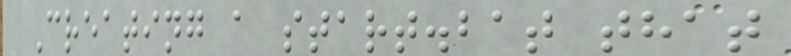Creating a start.bat that
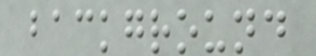background
